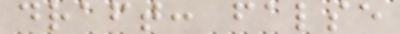draft: false
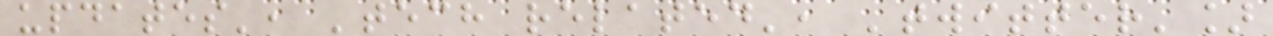updates', 'tech related', 'twitter']
